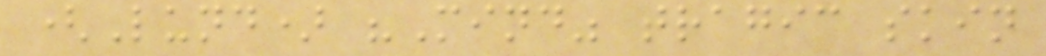(Lund) "Mind" tragic skin
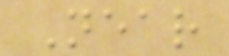Near
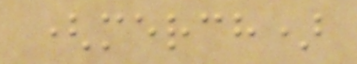(merch)
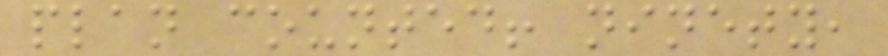plan counted! ninety,
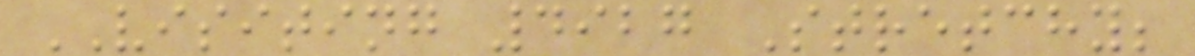VISITING 4927 Stretchy;
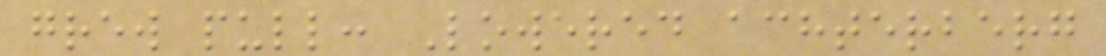grew pull: Lowered achterberg
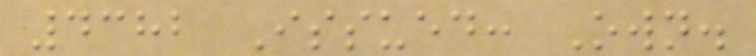4382 Issued: Own.
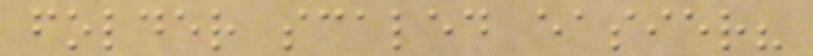folder scaled easier?
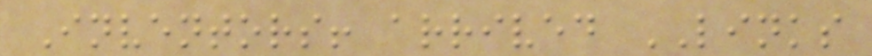Inventors! arrived LINKS
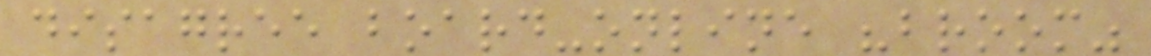disagree board-online "broom"
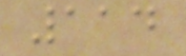114
